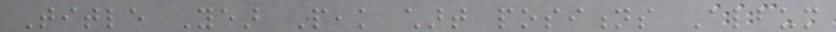Title Year Peak chart positions Album
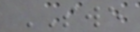SWE
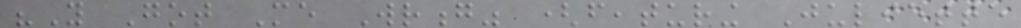"You Got Me Wrong" (featuring Juliette
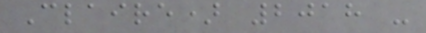Claire) 2018 -
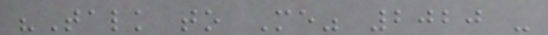"Talk to Me" 2020 -
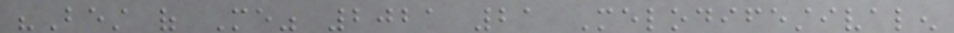"Best of Me" 2021 21 Melodifestivalen
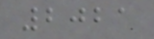2021
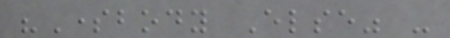"Somebody Else" -
